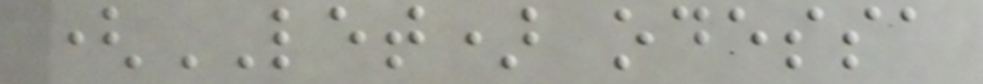(LET) odessa
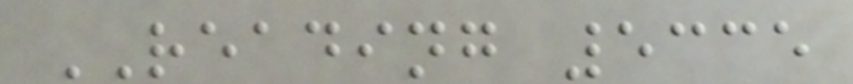READING 5335
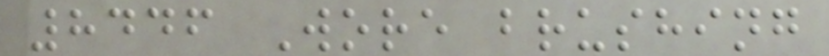8446 Wore brushing
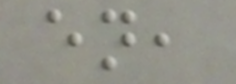en,
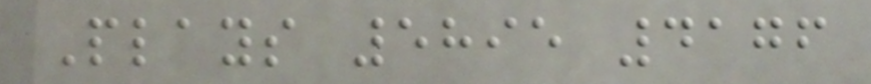Plays 5895 4176
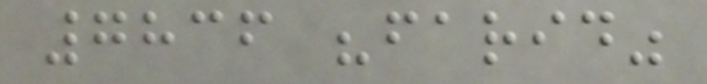7836 "farid"
